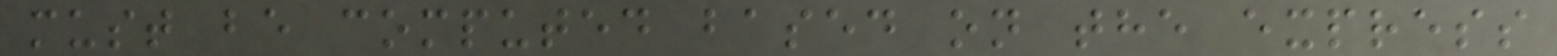must be computed based on the express
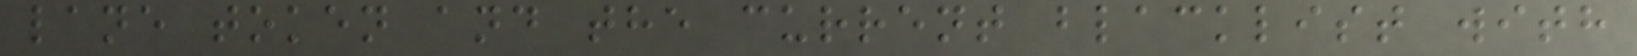lane token and the current blacklist with
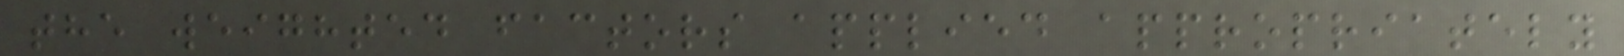the weighted factors applied appropriately
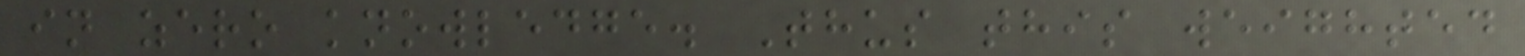in zero knowledge. Thus this weighted
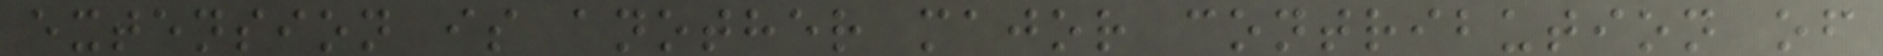extension is another major contribution of
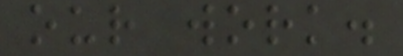our work.
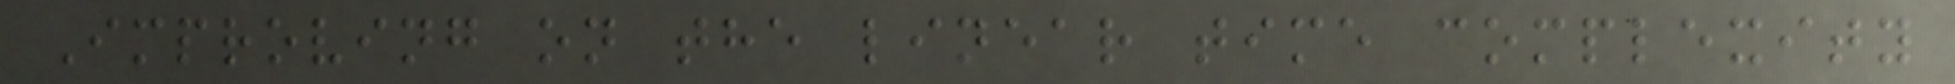Improving on the linear time complexity
